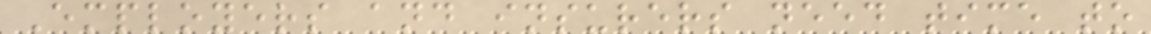Employers and insurers need time to
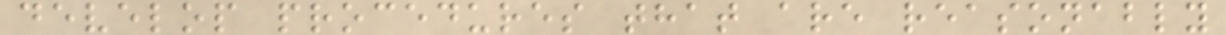develop procedures that are reasonably
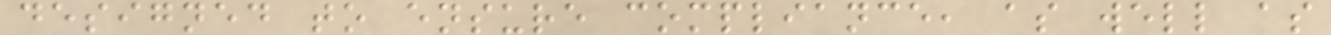designed to ensure compliance, as well as
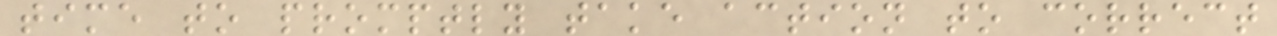time to promptly take action to correct
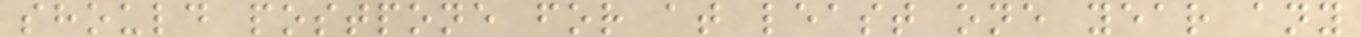should postpone for at least one year any
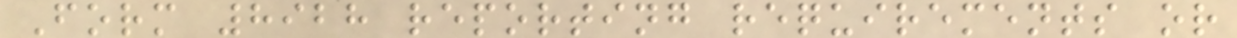Form 8928 reporting requirements or
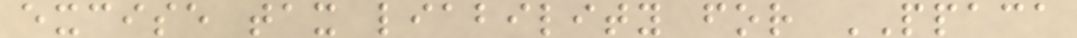excise tax liability for PPACA
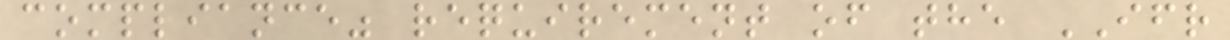compliance" requirement of the IFR
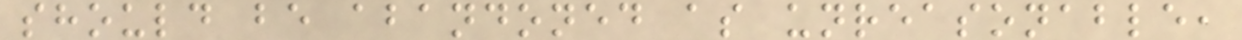should be abandoned as unreasonable,
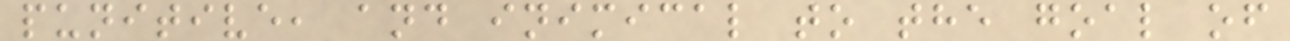punitive, and inimical to the goal of
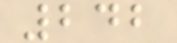242
